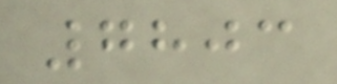7803
